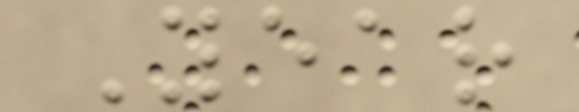Year
